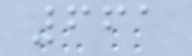661
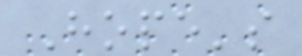Hope's
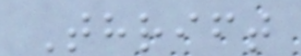Thrift
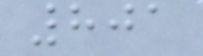801
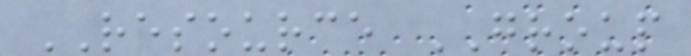RESOURCE GROUP
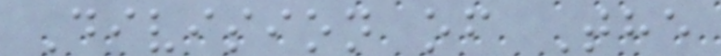Division of The
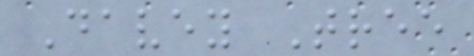Davey Tree
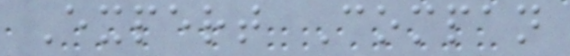Expert Compan
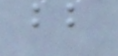bb
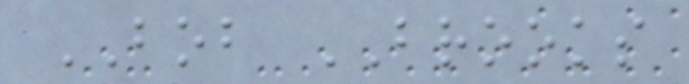BOB BROOKS
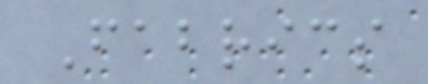Fabrics
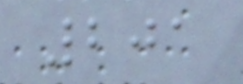201
